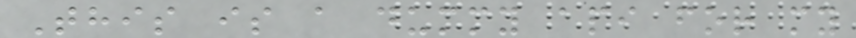This is a dummy api for my
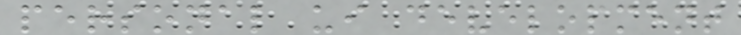personal ui development
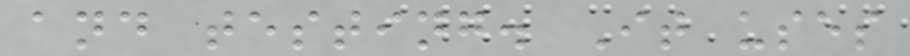and testing. It uses
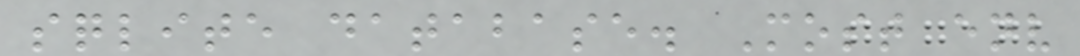sqlite database. Most env
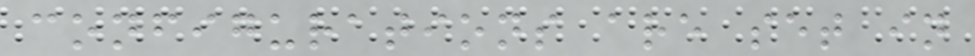configurations are set in
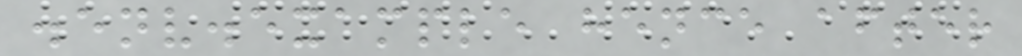.env.example hence after
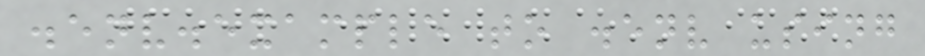.env.example to .env using
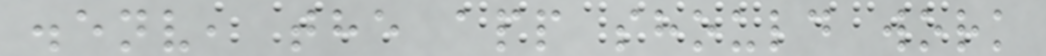.env, the app should work
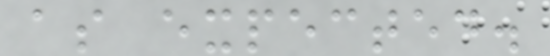as expected.
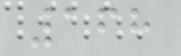168
